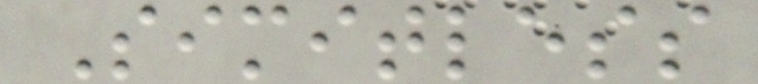Simitless
